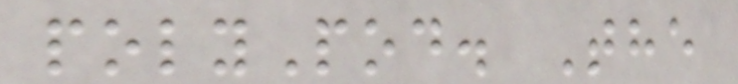polyPod. The
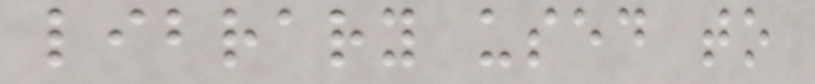library used to
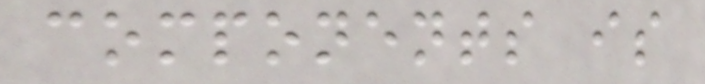components is
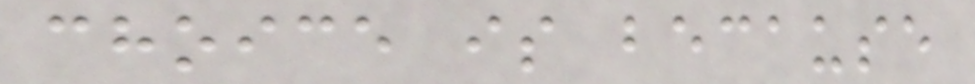choice is because
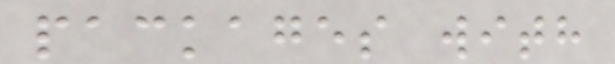packages with
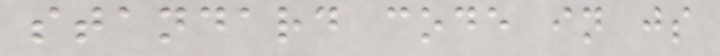standard code in js
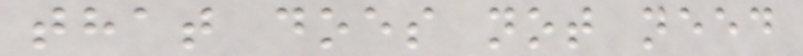that does not need
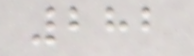282
